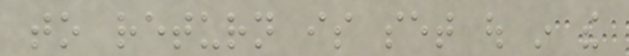to return is set out in the
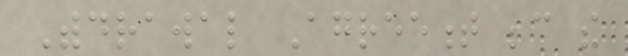Withdrawal Agreement because the
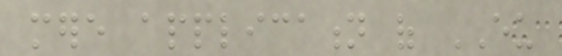mere application of EU
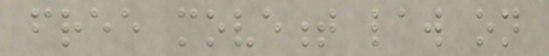free movement law on
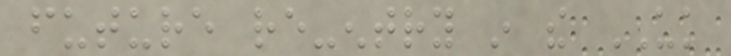future re-entry in the UK
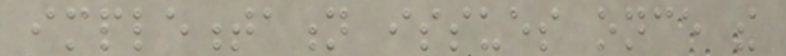implementation issues once the
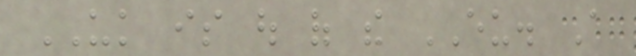UK is out of the EU. A
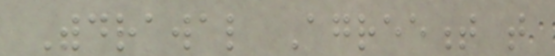Withdrawal Agreement that
